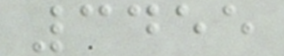3455
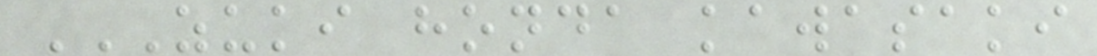ZUKI HONDA KAWASAKI
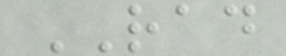RAD
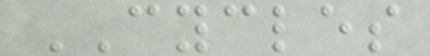CYCLES
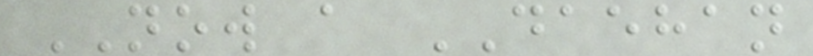NOW a DAEHAN
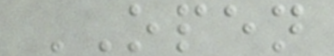OPEN
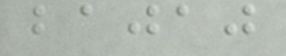bajaj
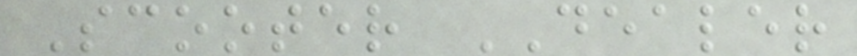Scooter DEALER
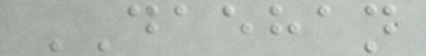DAEHAN
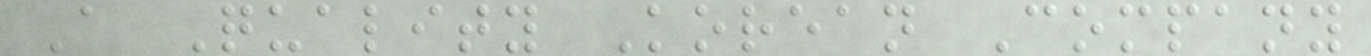A Quality Korean Company
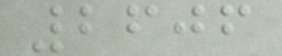2606
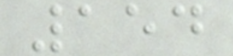154
